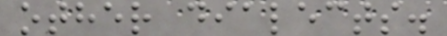other dialects.
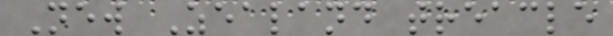New Zealand treacle
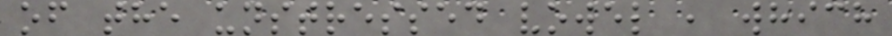of the unstressed vowel , which
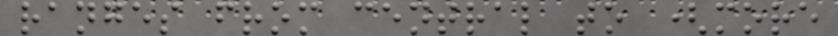ranges from central to (more
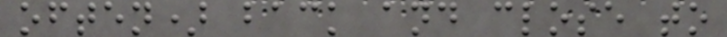often) back and close to
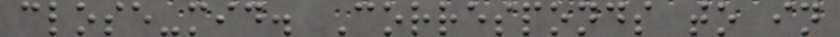close-mid. Corresponds to in
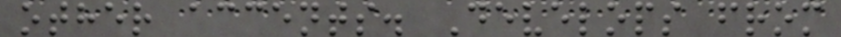other accents. Develops from
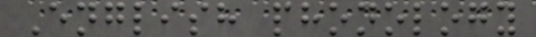English phonology
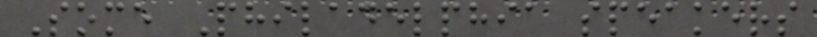Some Philadelphia speakers
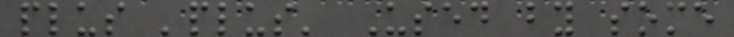plus 'plus' Used by some
